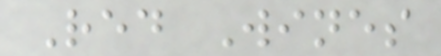Red Wines
